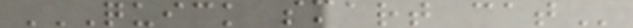QUICK SMART CAT
